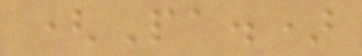(Pa.)
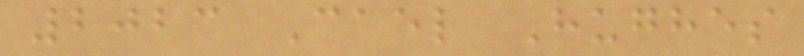2023 Cael Hughes
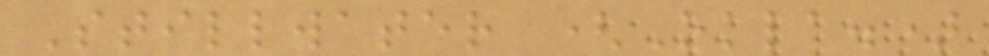Stillwater (Okla.)
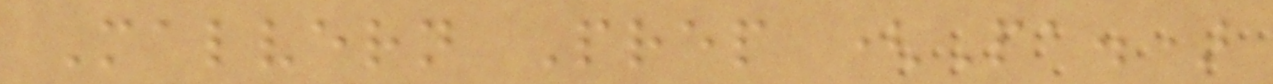Malvern Prep (Pa.)
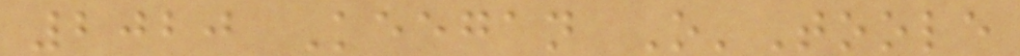2020 Keegan O'Toole
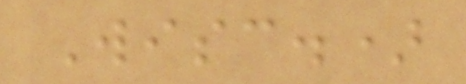Wisc.)
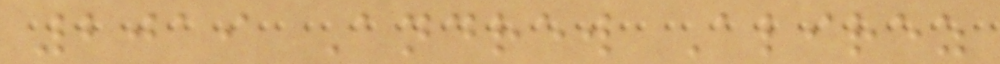2019 Andrew Alirez
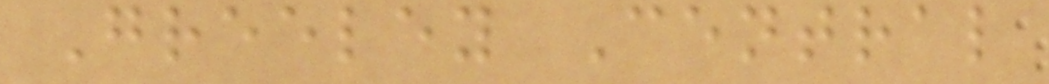Greeley Central
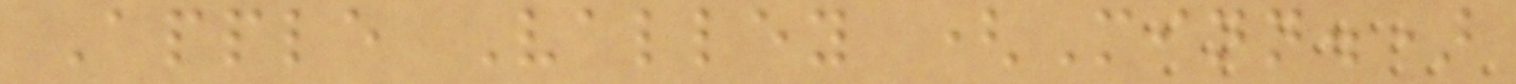Apple Valley (Minn.)
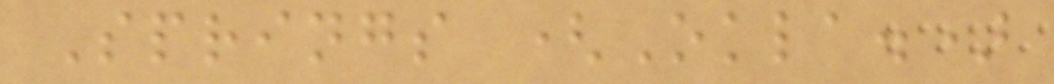Springs (Okla.)
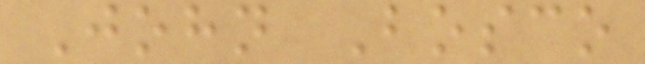John Bosco
